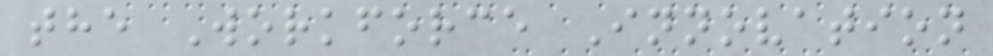the Workforce Innovation
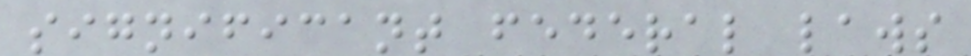significant federal laws
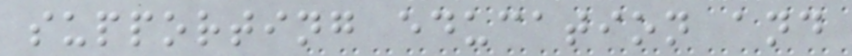supporting education and
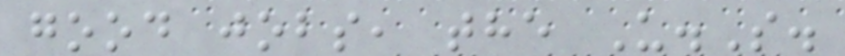good jobs, the U.S.
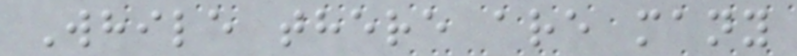While there are many
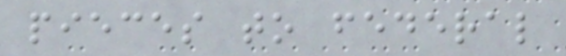pieces to federal
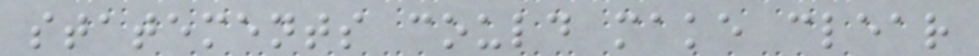statements could make clear
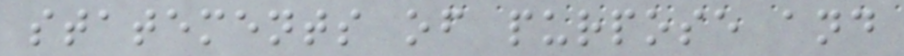statements of purpose and
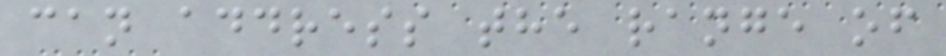can address the range of
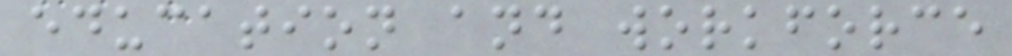education and workforce
